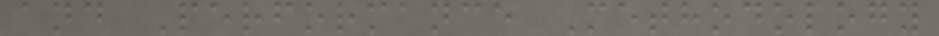and Performance Methodology
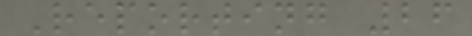Reporting 26
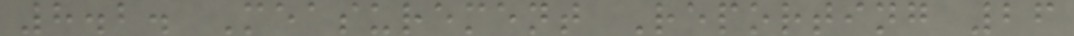8.2. Measurement Reporting 26
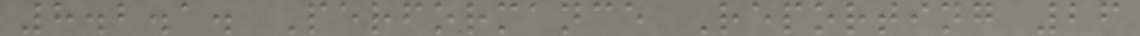8.2.1. Performance Reporting 26
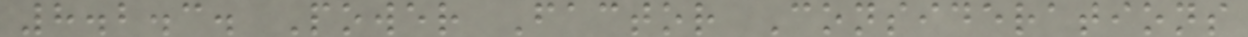8.2.3. Power Factor Considerations
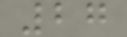27
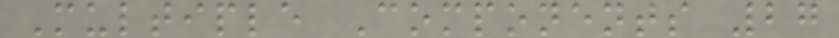Multiple Components 27
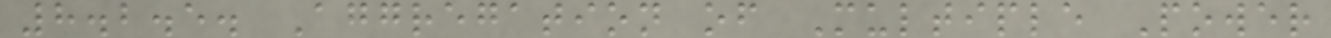8.2.5. Aggregation of Multiple Power
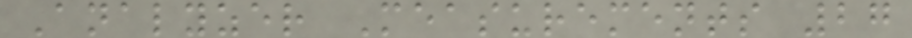Analyzer Measurements 27
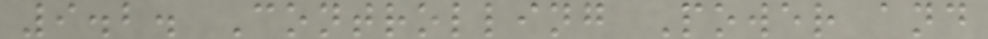9.2. Controlling Power and
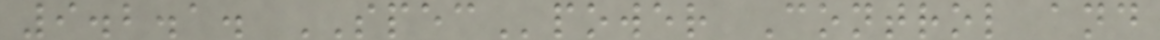9.2.1. SPECpower Control and
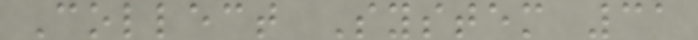Collect System 31
